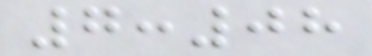7:08
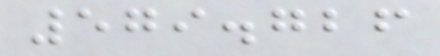579.726
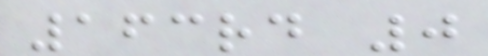163rd 0
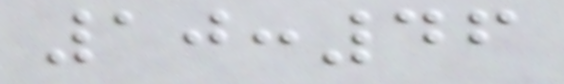10:46
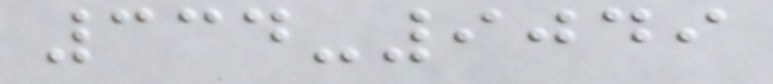334-9049
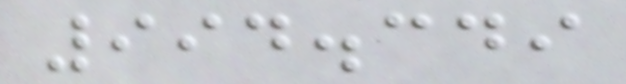994.349
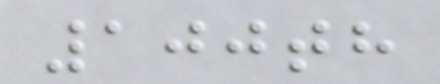100th
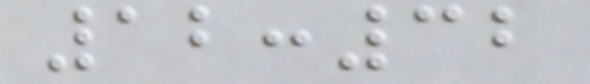12:32
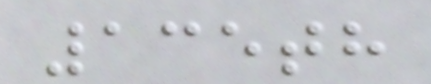135th
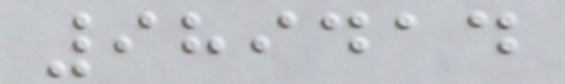989414
